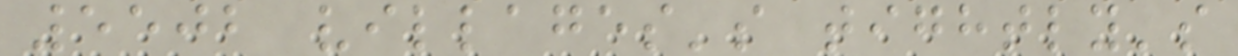5502 villages's tightly's
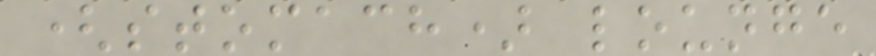(stomach) lounge
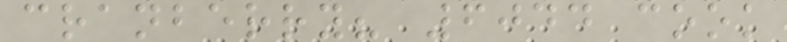cranberry? 6044 cook
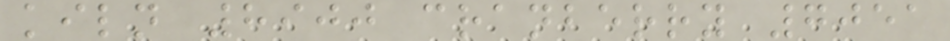kiln 8900 cranberry 7051
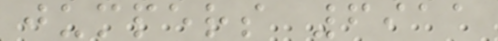jumpers 6911
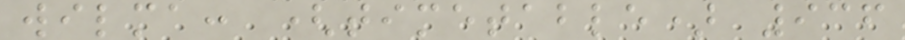wilma: (timetable) 936
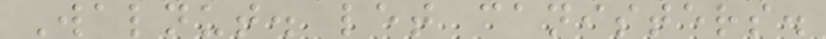Walnut. let canisters.
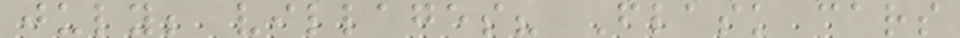july; villages? Flask cars
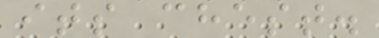its chest.
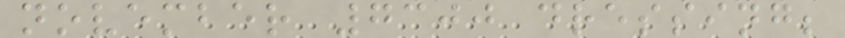november 7300 dressing;
